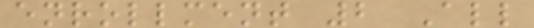enrollment 2 All
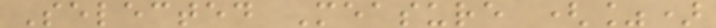Selected Measure (%)
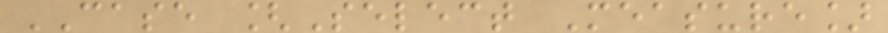CASE [Select Measure]
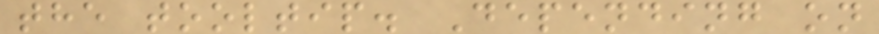the tooltip. Depending on
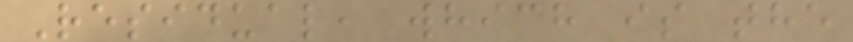Residual, which is the
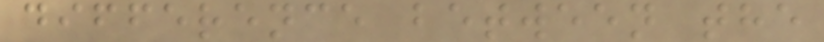difference between the
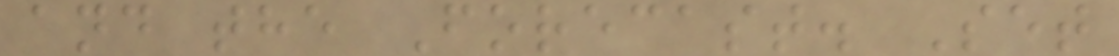and the Forecast. Set
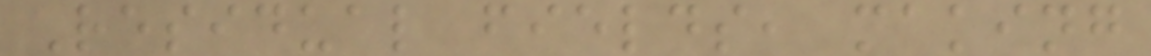Residual fields, making
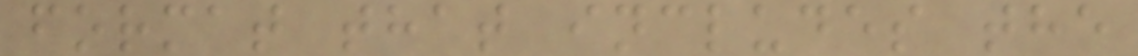format that includes the
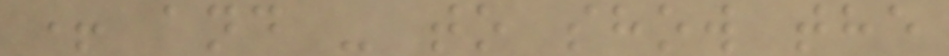+ and - to show the
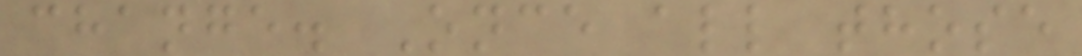change. Once all those
